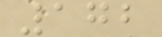172
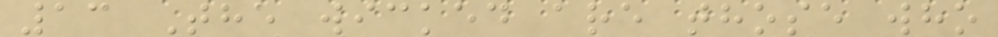13 The wicked are those who
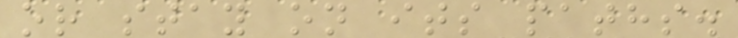or stay on its paths.
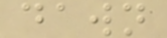dawn
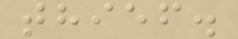thief.
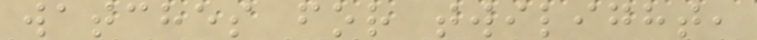watches for twilight,
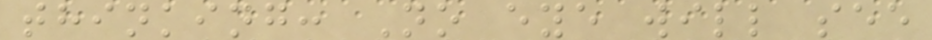thinking: No eye will see
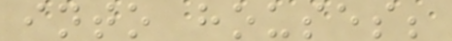into houses;
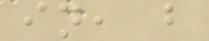in, b
